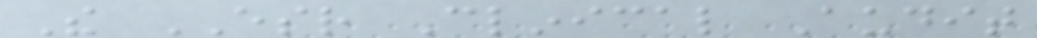The ESR Clinical Audit
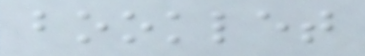booklet
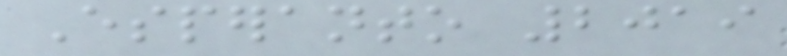Esperanto 2019
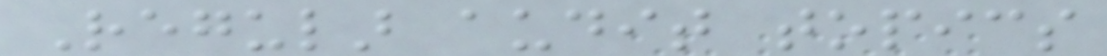Regular audit topics
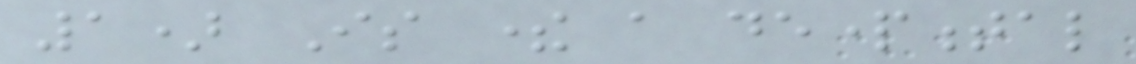1) Is there a departmental
